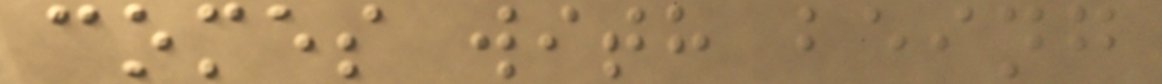comes with being
